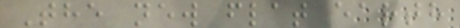The new flat earth
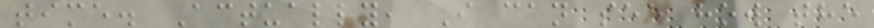time. Actually, I can see how the
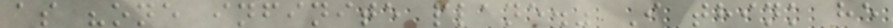as "one infinite plane." I think he
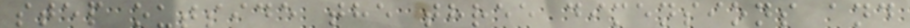step outside the three dimensions and
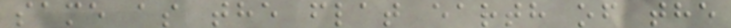same as the flat earth of the
